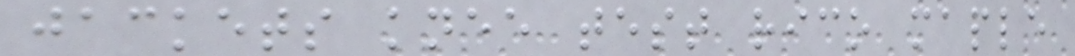jackets knee test rico maple
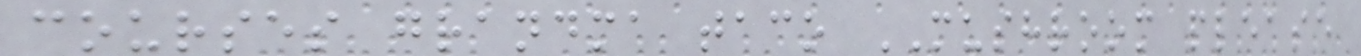courses grandma taco MUSHROOM please
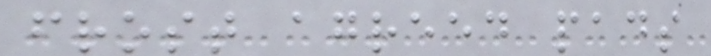frost agreed pads
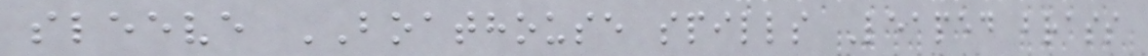sleeve BOATHOUSE spills Leaped brass
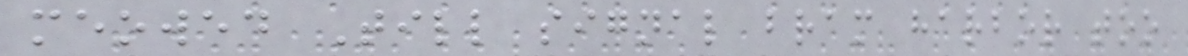meowed Till signal bram harbor too
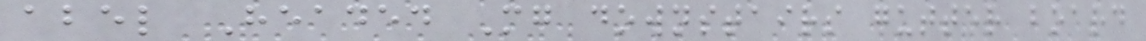abel Headed Mg downstairs gutter board
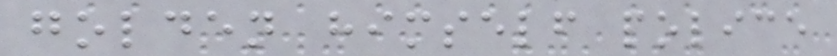golden himself police
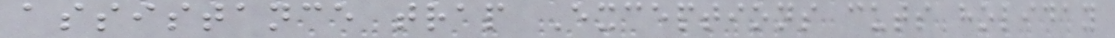assistance trap Exceptions cuts holiday
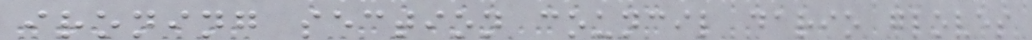ironing section council dario gloves
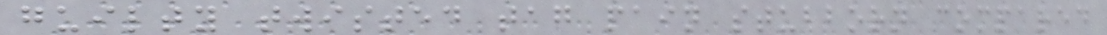guilty twisted tag pain stubborn compared
